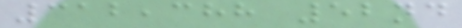312,388 52nd
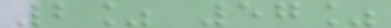2% 57%
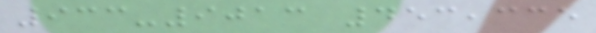933-9013 453,335
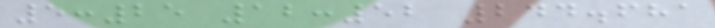5:25 12:52 244.681
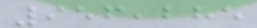956,285
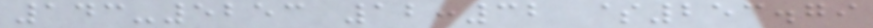143-5253 12:32 $253.79
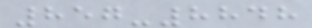857-8848
